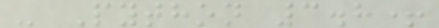- Python 3.8+
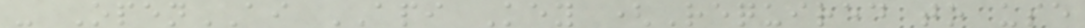- OpenAI API Key (Required to use
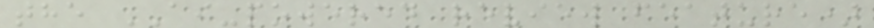the AI-powered review feature)
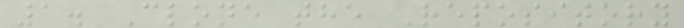1. Clone the Repository
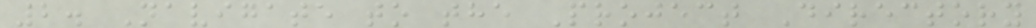2. Navigate to the Project Directory
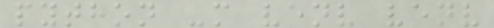python -m venv venv
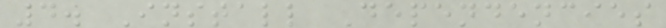4. Install Dependencies
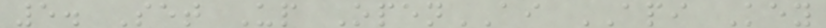5. Set Up OpenAI API Key
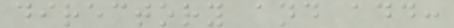directory and add:
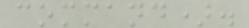command).
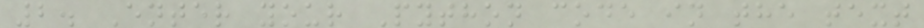2. Enter your Python code in the text
